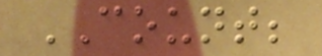COUNT;
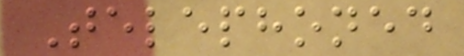Telephoned
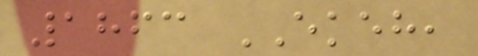1863 EKEH,
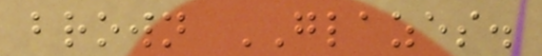brown GLAZES.
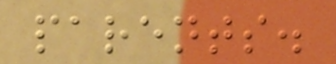parents.
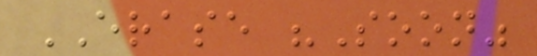ERASE "Soon"
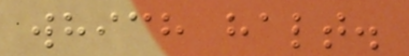which halt.
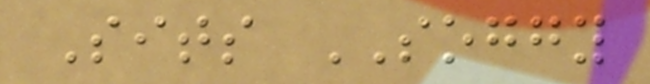Sits SOGGY
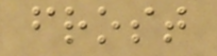frost
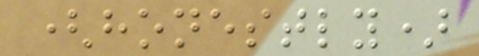(honestly)
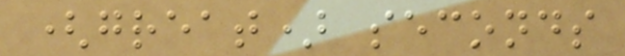(great) seconds
